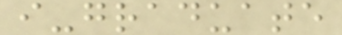i-graduate
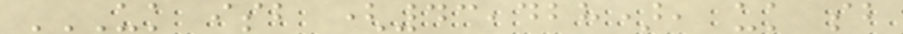UK ISB (43,428), UK SB
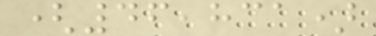(46,831)
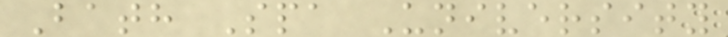Bath Spa University
